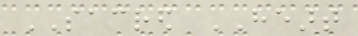SACRED HEART
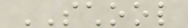SCHOOL
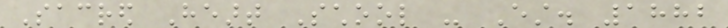Sacred Heart School - Est. 1882
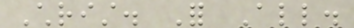Christ. For All.
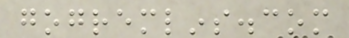gogremlins.com
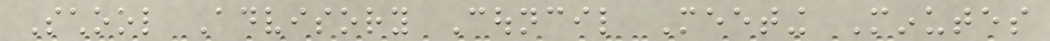School Advisory Council Meeting Minutes
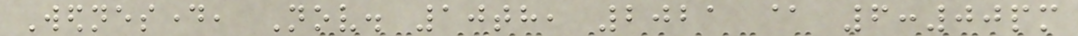Wednesday, Nov. 10th, 2021 @ 6:00pm
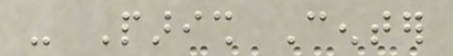- Parish Center
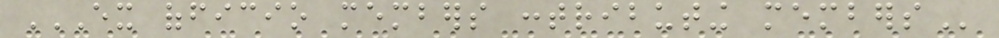EX OFFICIO MEMBERS CONTRIBUTING MEMBERS
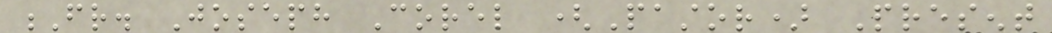Fr. Joseph Corel (Pastor) Present
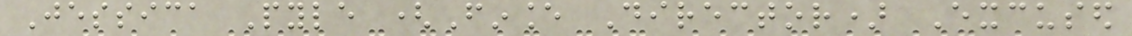Jessica Pyle (Finance Director) Excused
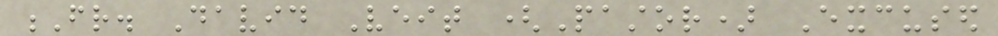Fr. David Veit (Pastor) Excused
